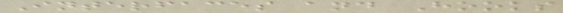Interfaces and Hooks
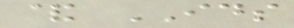& IDS
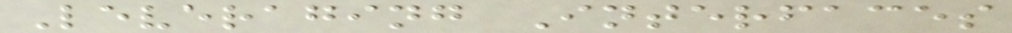Leveraging Interfaces
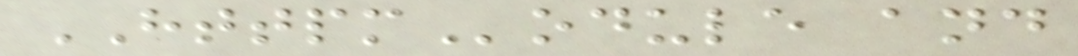HTTPModule and
